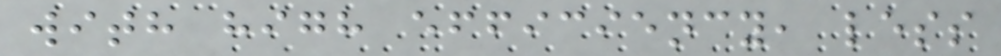with high efficiency, less
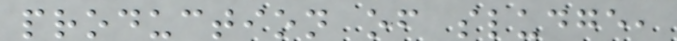production of sludge,
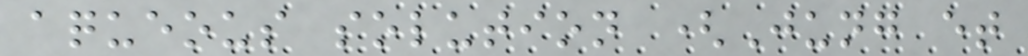aqueous solution (Jung et
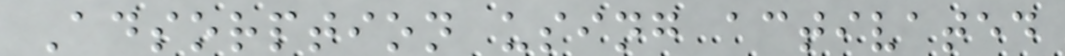Adsorption using activated
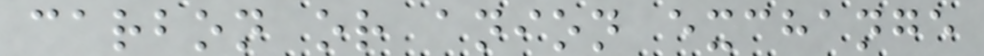carbon or anion exchange
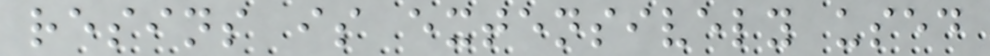resins is extensively used
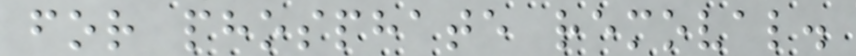for phosphate removal.
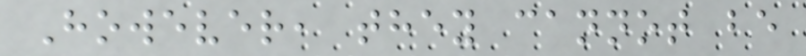However, they cannot be
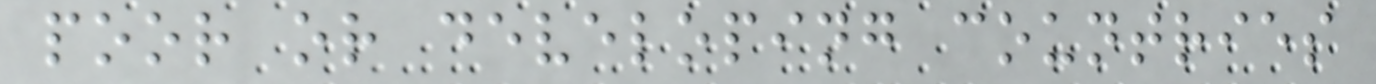poor or developing countries
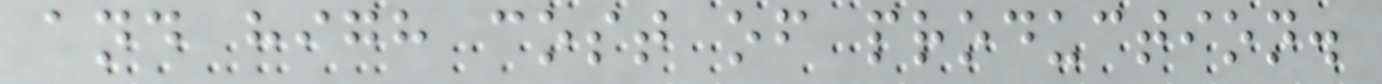and high cost of production.
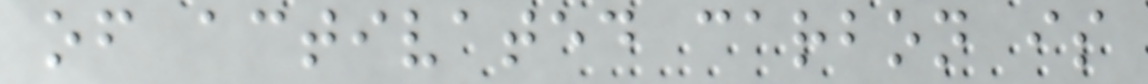of activated carbon is
